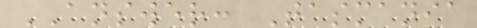ANSWER: Tasmania
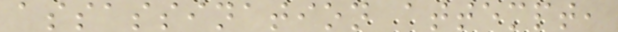assassination attempt,
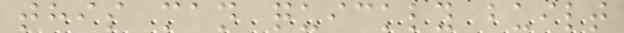this man quickly built
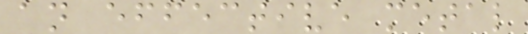an effective metal
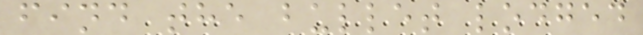find the bullet lodged
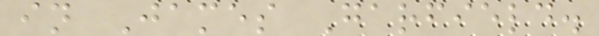in James Garfield.
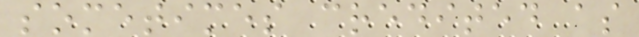sometimes credited as
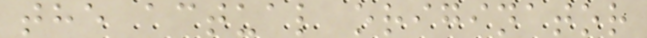the actual originator
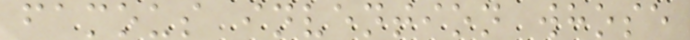famous invention whose
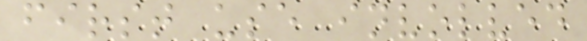first use involved
